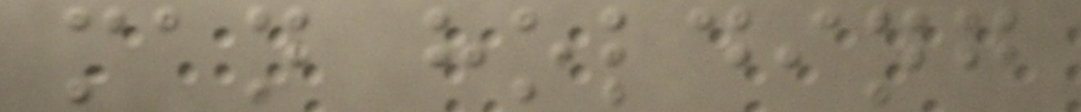man holding
